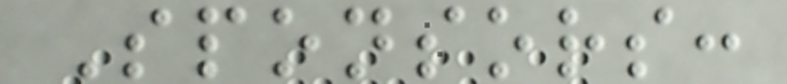Sponsors:
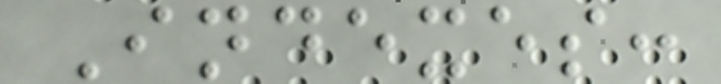Indexes:
